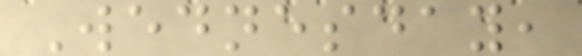Wednesday,
